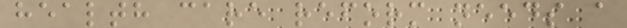health care reform needs a
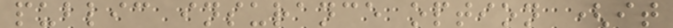public insurance option (it
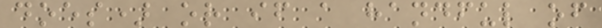does) or if a handful of
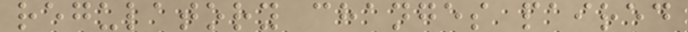regulatory changes paired
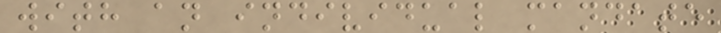with an individual mandate
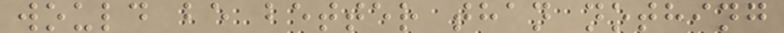would be better than nothing
